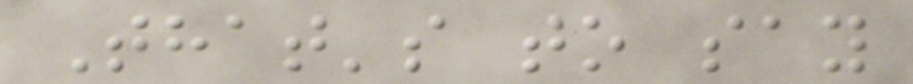That's to say
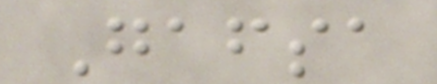Gafsa
